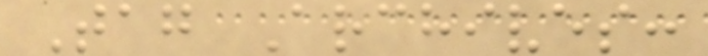Tag Archives:
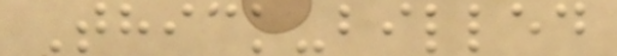Thick-billed
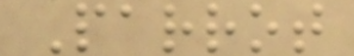Parrot
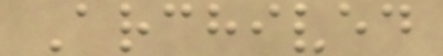Archived
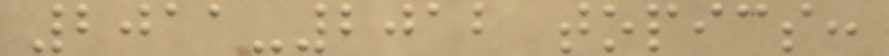2011-2012 topics:
